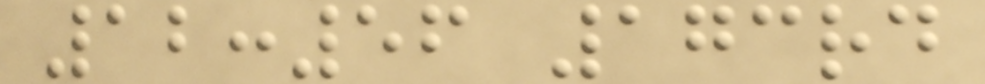12:56 173rd
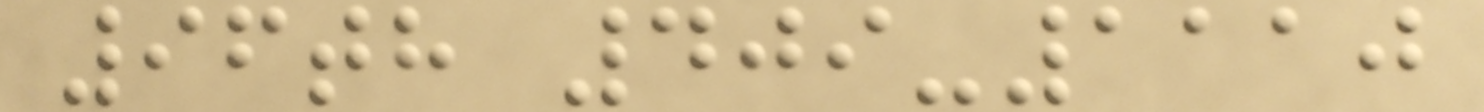96th 409-1110
